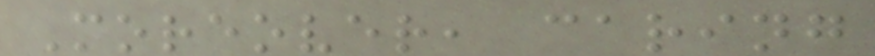Moreover, caring
